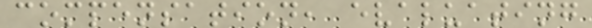compensation, evaluating
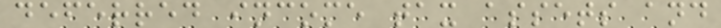deferred income tax assets and
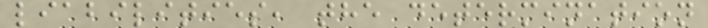liabilities, the determination
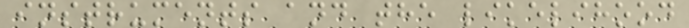instruments and the likelihood
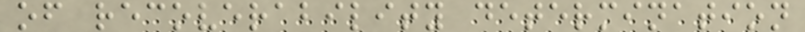of recoverability determination
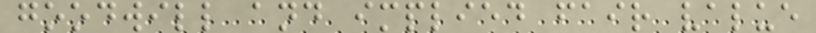goodwill and implied fair value
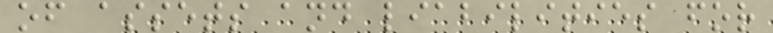of assets and liabilities for
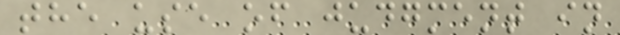the use of judgment in
